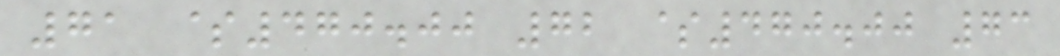71 $470.00 72 $470.00 73
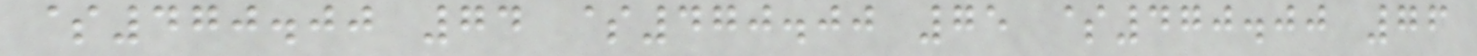$470.00 74 $470.00 75 $470.00 76
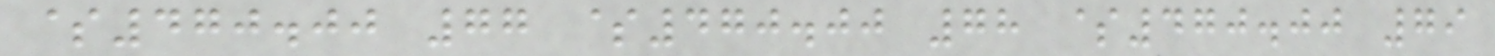$470.00 77 $470.00 78 $470.00 79
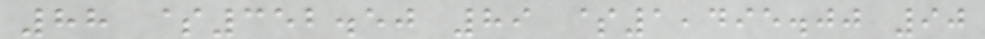88 $352.50 89 $1,495.00 90
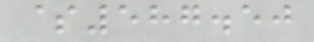$587.50
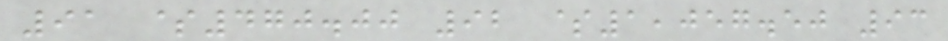91 $470.00 92 $1,057.50 93
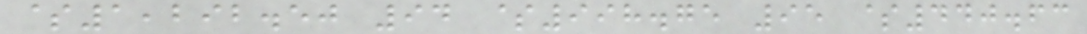$1,292.50 94 $998.75 95 $440.63
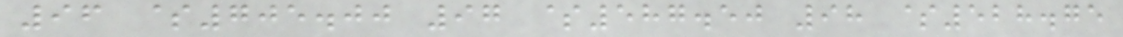96 $705.00 97 $587.50 98 $528.75
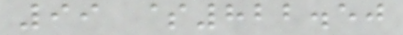99 $822.50
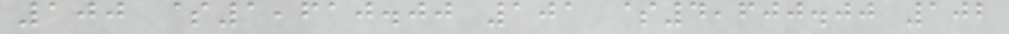100 $1,610.00 101 $4,600.00 102
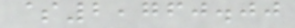$2,760.00
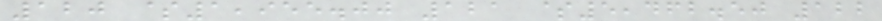120 $1,955.00 121 $5,462.50 122
